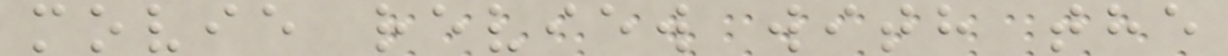movie review with the
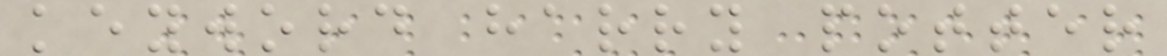keyword harry potter
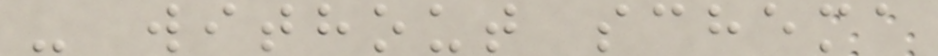- without schema
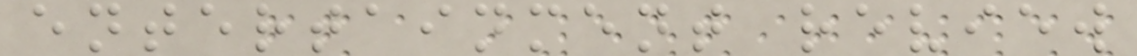entertainment review
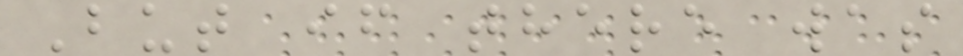But if there was
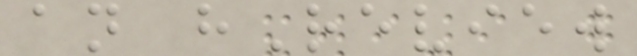an hReview
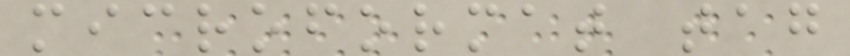microformat tag
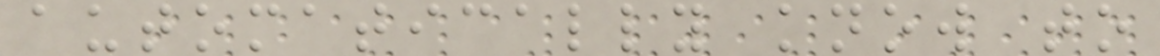automatically know to
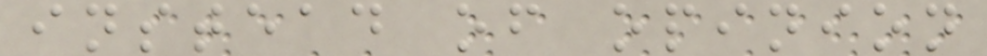instead of opinion
